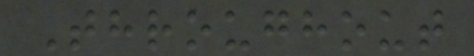Throughout
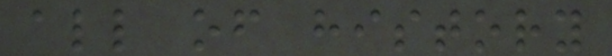all of history
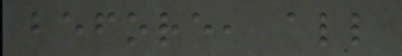before, all
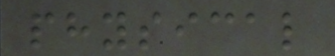physical
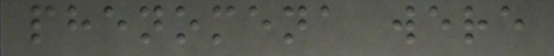phenomena were
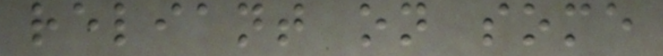reliant on some
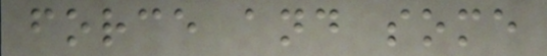force and some
